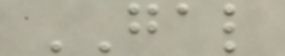GAL
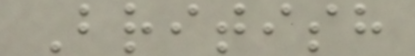British
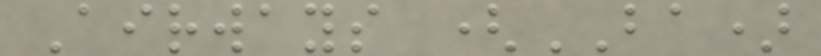Airways (BA)
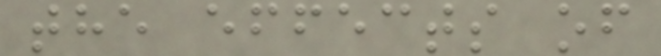the effects of
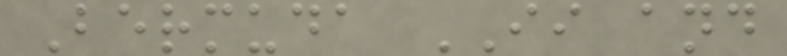Bermuda II and
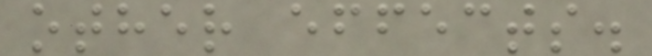other effects.
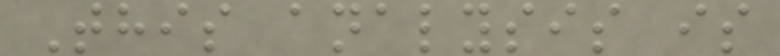This analysis is
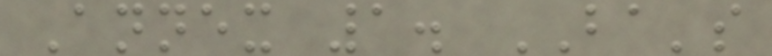Annex 1. BA's
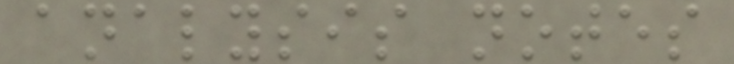analysis notes
